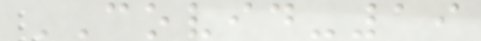COVID-19
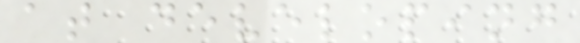at developing
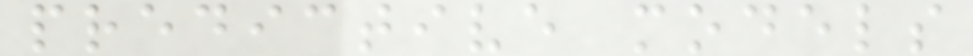predictive models
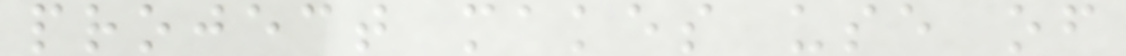project makes use of
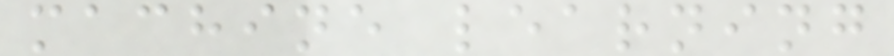machine learning
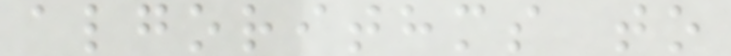algorithms to
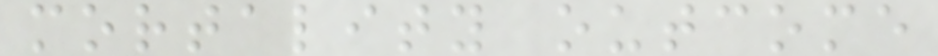mortality outcome
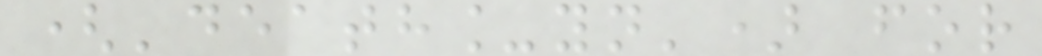('death_yn') for
